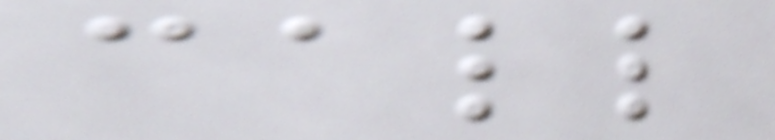call
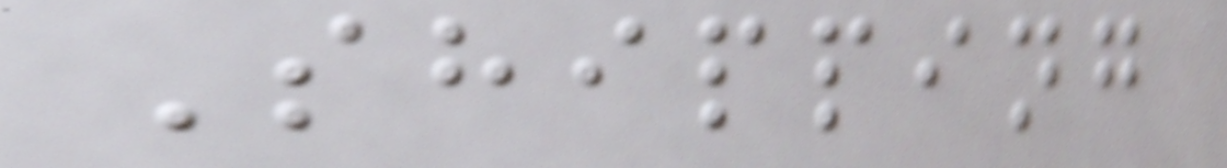Shipping
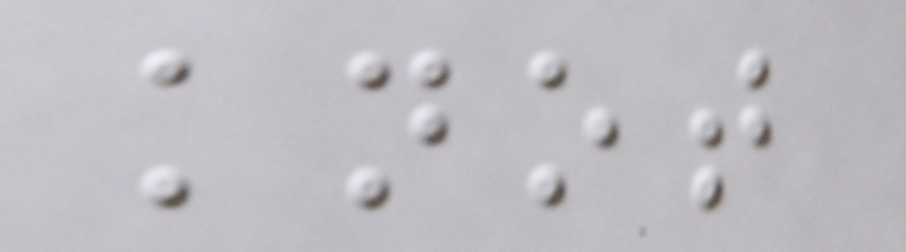knot
